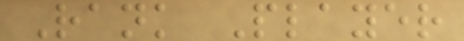Rank Player
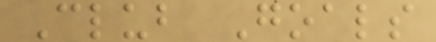Club Goals
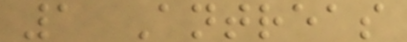1 Antreas
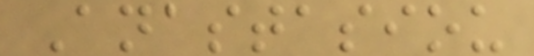Anastasiou
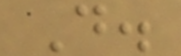D.
